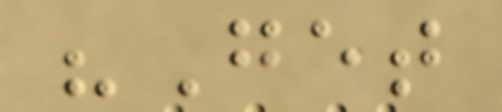"Get
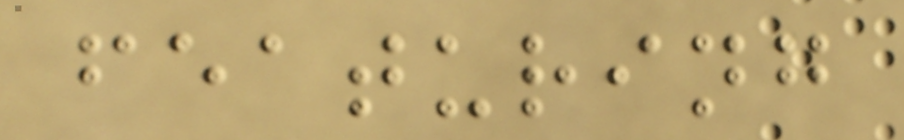featuring
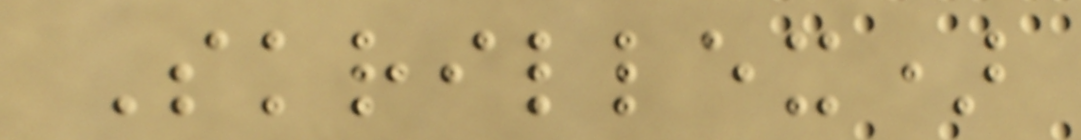Skrillex)
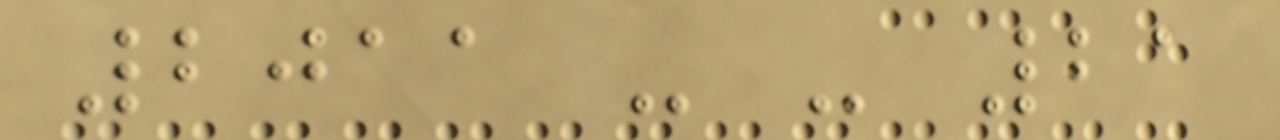2011 - - 21
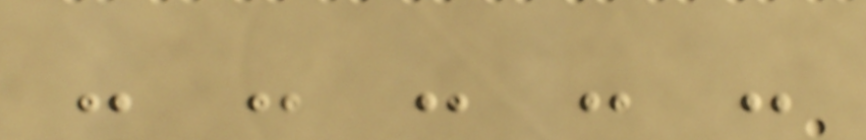- - - - -
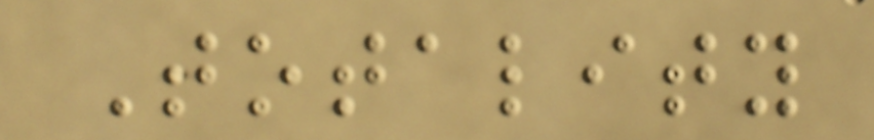Totality
